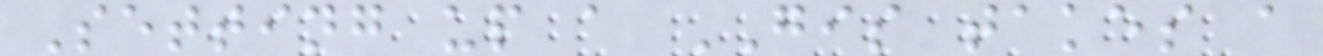Setting up a GIS takes a
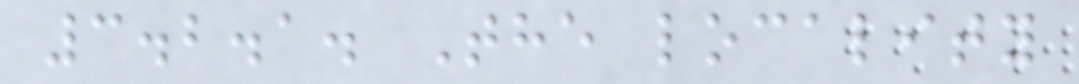3.2.1. The locality
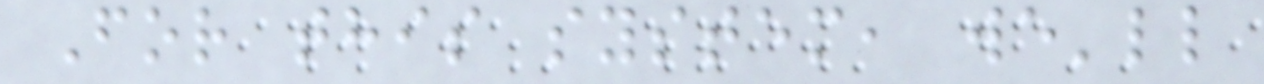For this system, we'll
